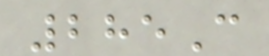285C
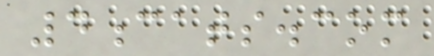4cats.com
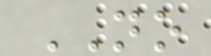NO
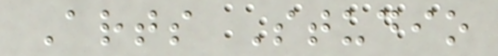Arts Studio
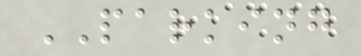PARKING
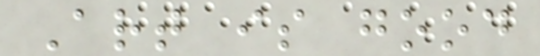Art is good
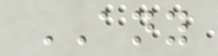ANY
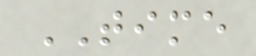TIME
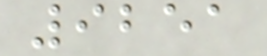9251
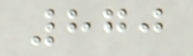870
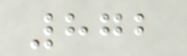872
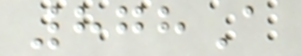878A
